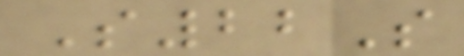S22S
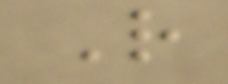R
